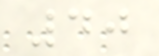40
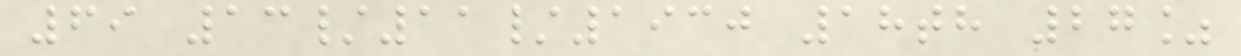69 13/11/1930 18th 27%
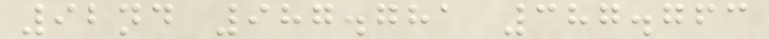92nd 987.781 387.763
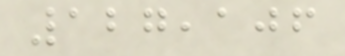127,106
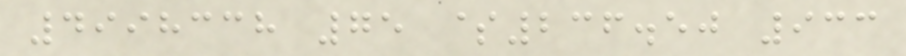4998338 75 $236.50 933
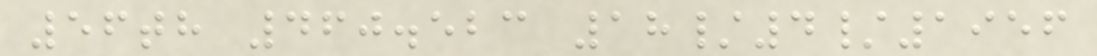56th 460.523 18/4/1956
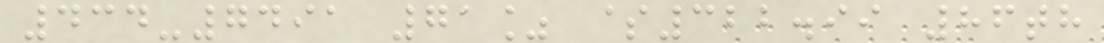434-7491 71% $322.99 86th
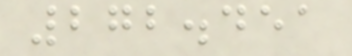272.451
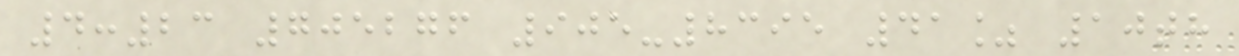4:23 705276 905-8395 41% 10th
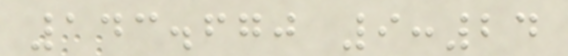143.670 9:24
